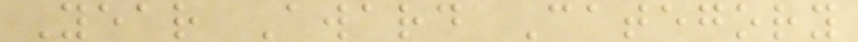Year Award Category
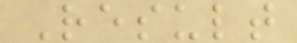Result
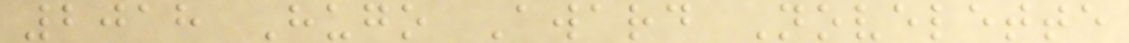2018 Hugo Award Novelette
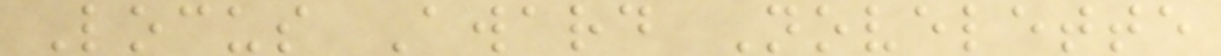Locus Award Novelette
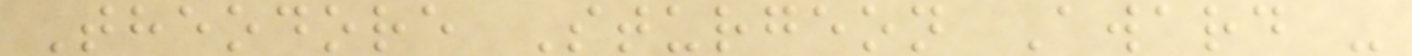Theodore Sturgeon Award -
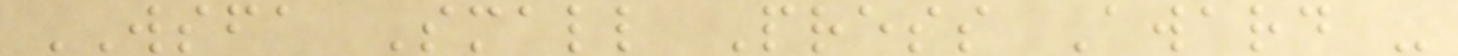WSFA Small Press Award -
